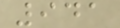941
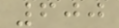600
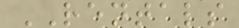RENTALS
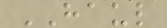HAUL
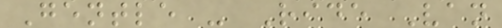Gentle - Ride Van
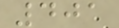401
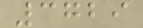3729
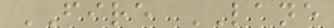FIRE LANE
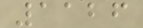1126
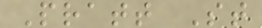Pratt St
